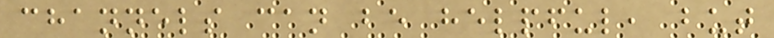channels can be helpful, but
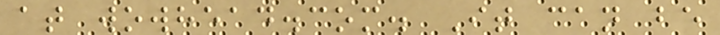at wowhead.com. It can be
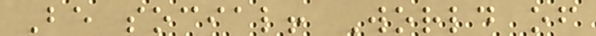Be social! World of
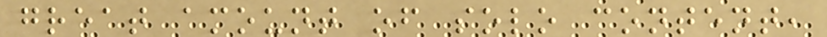great amount of solo content,
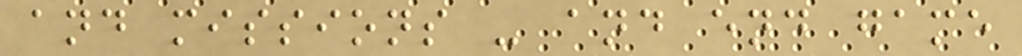and missions - and end game
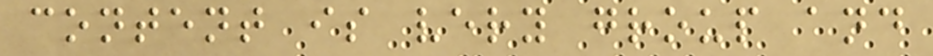content is very group and
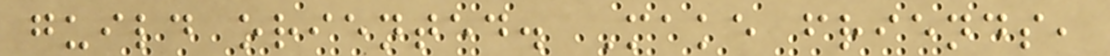guild oriented. Make friends,
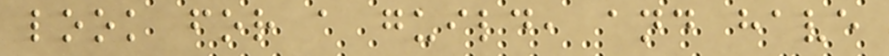look for a guild, and have
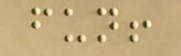fun!
